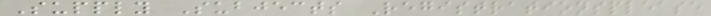Supply Subjects Registrationsplease
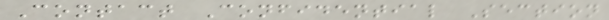Contact Confidential Section
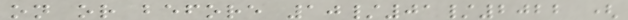on or before 10/01/2022 (
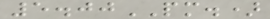5.00PM.)
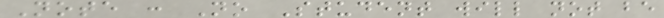Note : No Student will not be
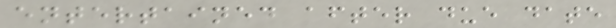entertained after due date
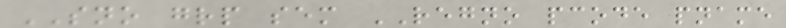SNO grp sem REGNO pcode pname
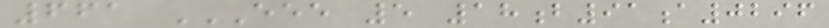661 EEE 5 18B91A0296
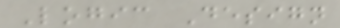Logic Design
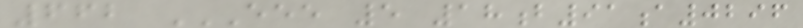662 EEE 5 18B91A0296
